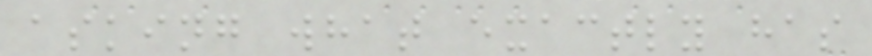asking what exactly has
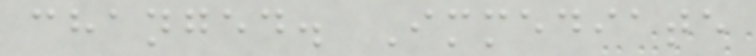changed. Immediate
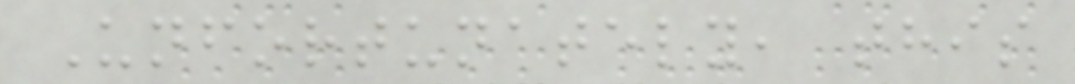Unfortunately, this
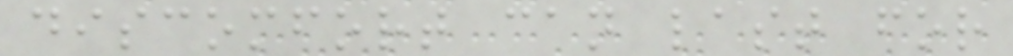discomfort can last for
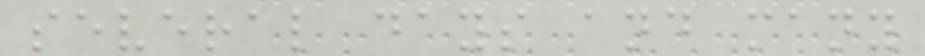several days and many
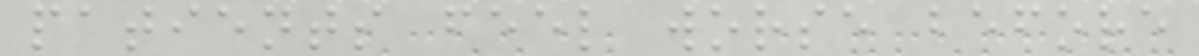patients feel worse before
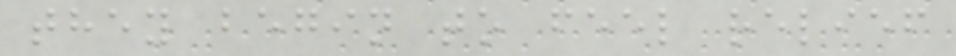they begin to feel relief
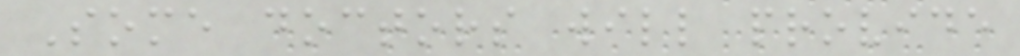Some doctors will provide
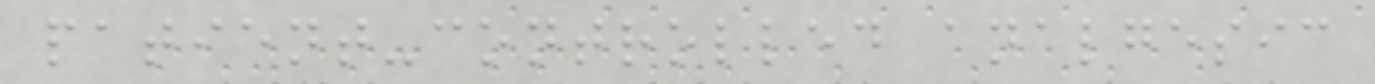patient-controlled analgesic
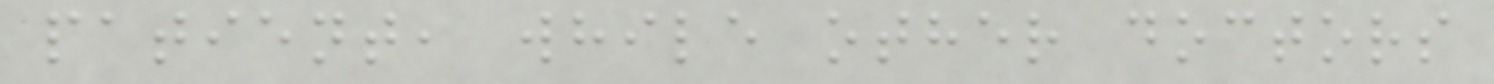patient, while other doctors
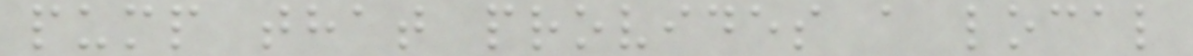pump that provides a local
